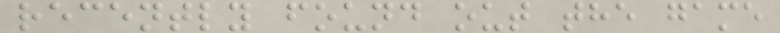recently found out the game
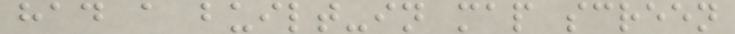had a built-in map screen
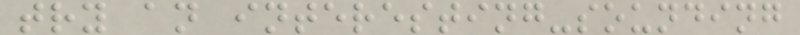try an interesting-sounding
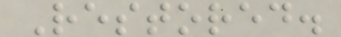Restored.
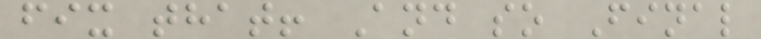fix that! And so Final
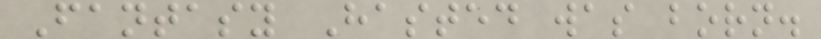Fantasy Hasted was born.
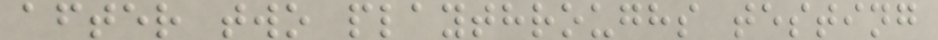after two playthroughs testing
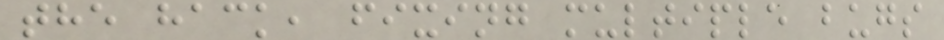the hack, fixing multiple bugs
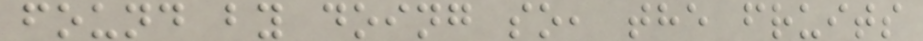found by doing so, the fruits
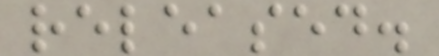released.
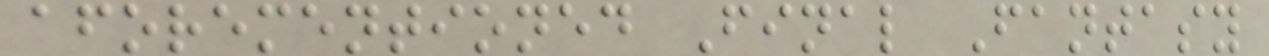aforementioned Final Fantasy
